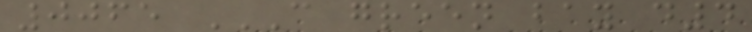0065 C GREEN BAY D4
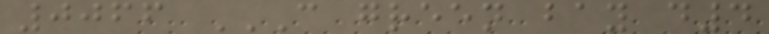0066 C GREEN BAY D4
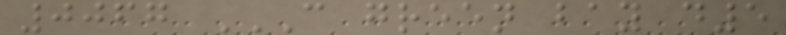0067 C GREEN BAY D5
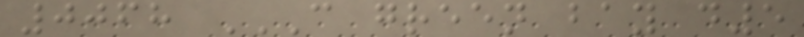0068 C GREEN BAY D5
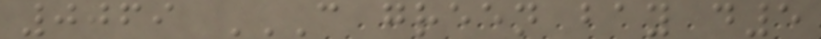0069 C GREEN BAY D5
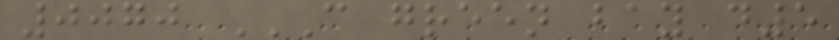0070 C GREEN BAY D5
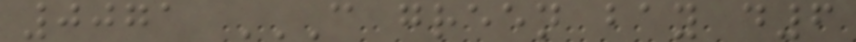0071 C GREEN BAY D6
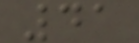41
